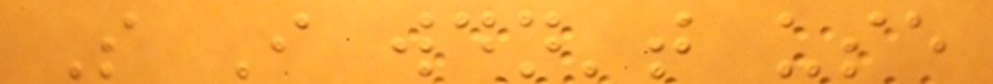So I wouldn't use
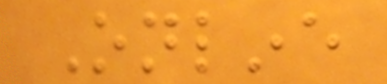Online
